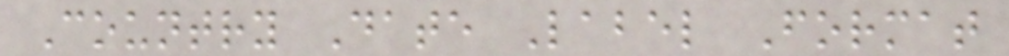Country Date Label Format
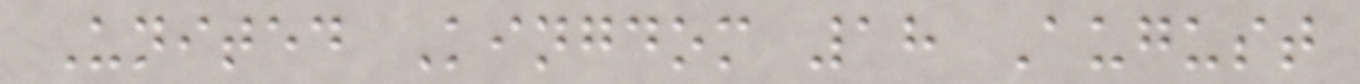United Kingdom 18 August
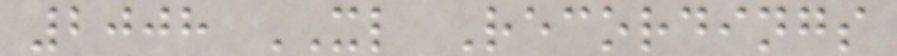2008 XL Recordings
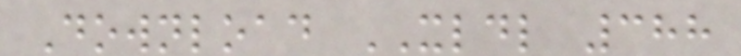Download XLDL 388
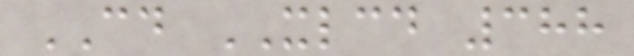CD XLCD 388
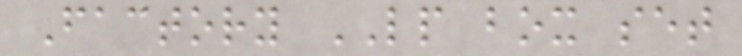Factory LP box set
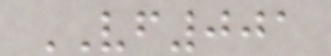VF001
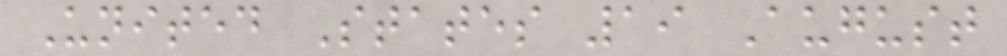United States 19 August
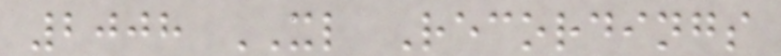2008 XL Recordings
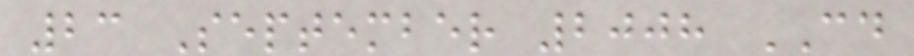23 September 2008 CD
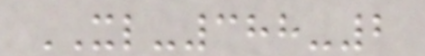XL-388-2
